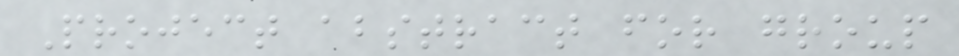Project abstract for group
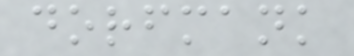dorfmank
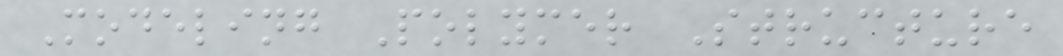Modeling Polymer Structure
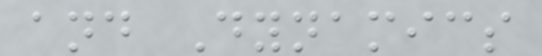and Dynamics
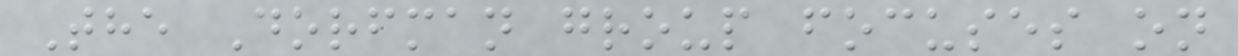The Dorfman group focuses on
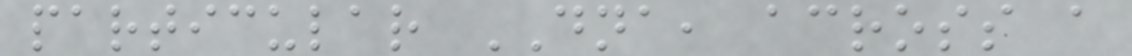particular DNA, across a
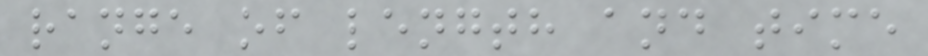range of length and time
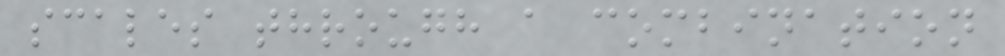scales through a combination
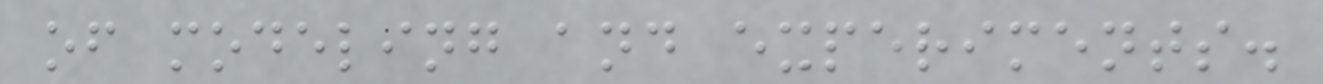of modeling and experiments.
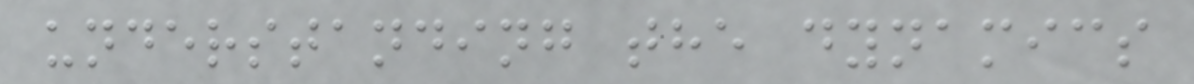understanding the dynamics
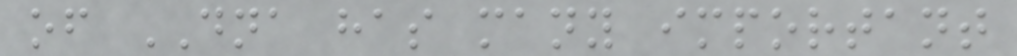of DNA has many important
